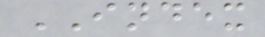INDEX
